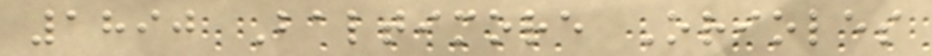1890 Baltimore Orioles
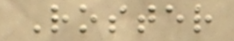Roster
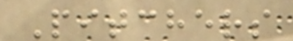Pitchers
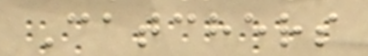Catchers
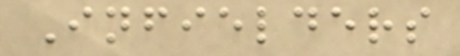Infielders
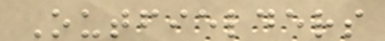Outfielders
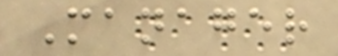Manager
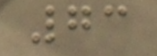73
